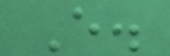E.
